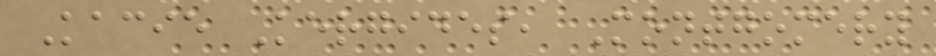Kacie Kergides, Montgomery
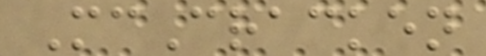McCracken
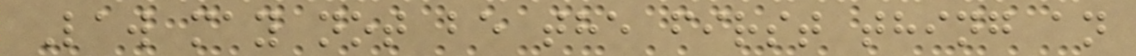Law may not be the first thing an
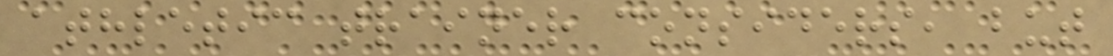athletic trainer considers, but
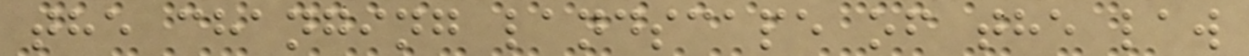the changing landscape of the law
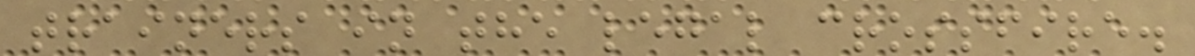trainers in the legal crossfire.
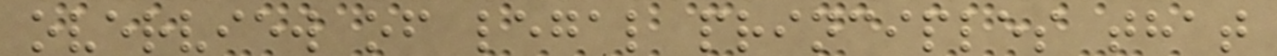overview of legal principles that
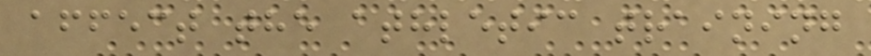affect the athletic training
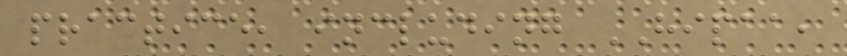practice, including HIPAA,
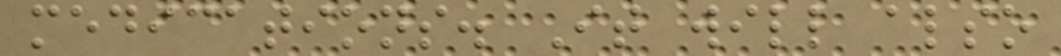medications. It will also
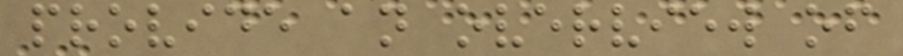provide an overview of
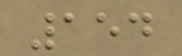154
